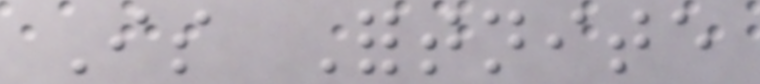Is Fortnite
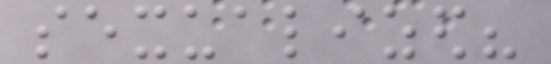sexualized?
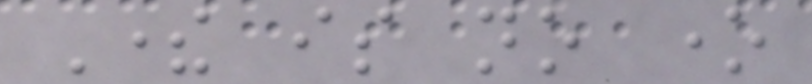There is no one
